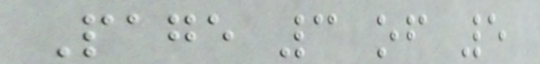Page 3 of 5
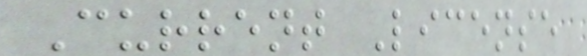Current License
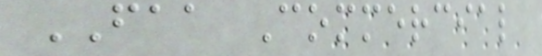FAA Commercial
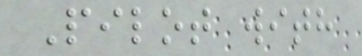Pilot with
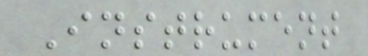Instrument
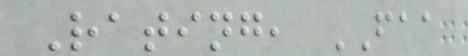Rating, FAA
